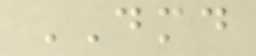DMD
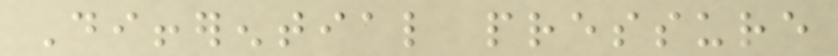Differential pressure
